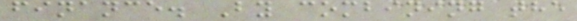finance. By combining the
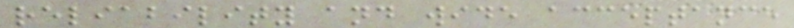reliability and wide acceptance
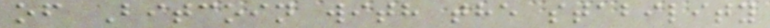of Bitcoin with the stability
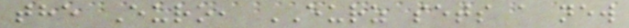the Euro, EURZ sets a new
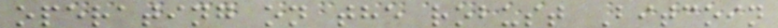operating on the robust Bitcoin
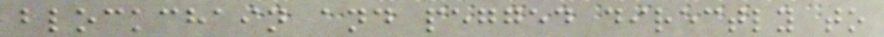blockchain and pegged directly to
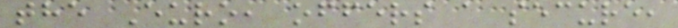the Euro, offers a secure,
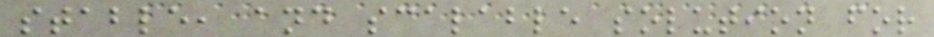stable, and scalable solution for
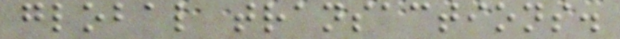global transactions.
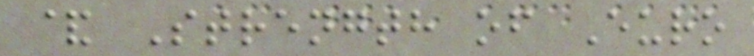& Strength of Euro
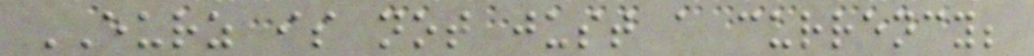EURZ is not just a currency;
